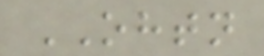OHTN
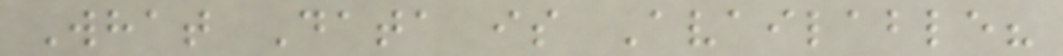What Data is Available?
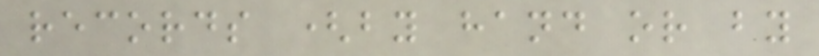records (by hand or by
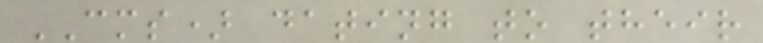CMS) dating to their
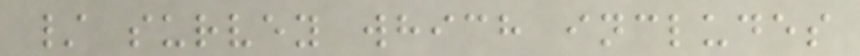/ survey which includes
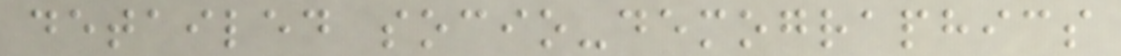detailed socio-demographics
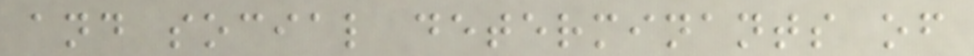and social determinants of
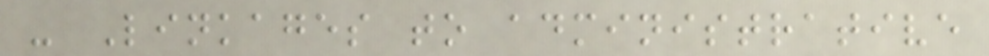- Linkages to administrative
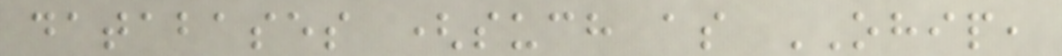databases (such as OHIP,
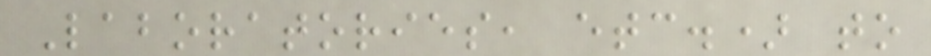Laboratories, etc.) to
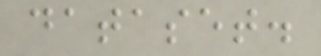dataset.
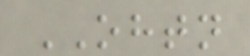OHTN
